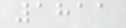1811
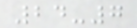24-7
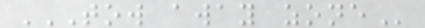TOW AWAY ZONE
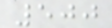500
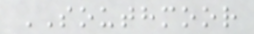SOUTHMOOR
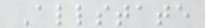Allstate
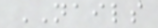NAILS
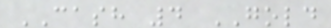CASH 4 GOLD
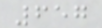657
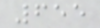655
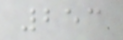253
